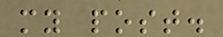my post.
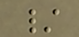/
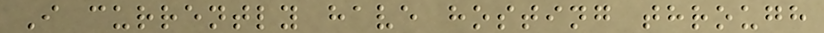I currently have hosting through
